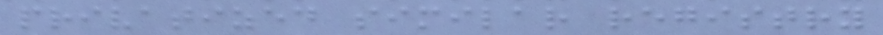privatized similar registry
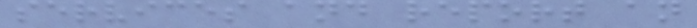services and report an
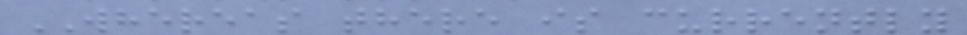WHEREAS there is currently
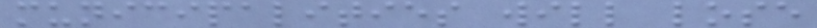municipalities will lose
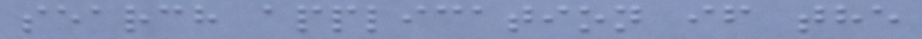search application if the
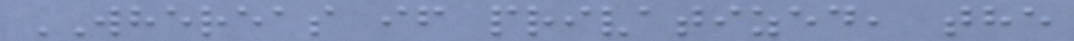WHEREAS if privatized, the
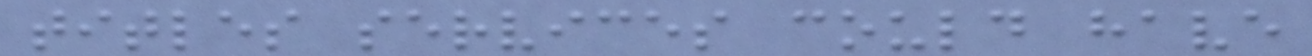titles services could have
